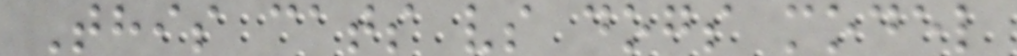This cats vs dogs model
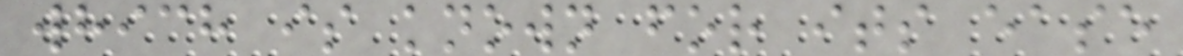which is known for its ease
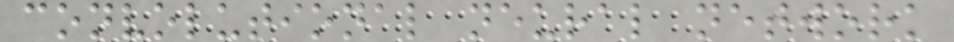convolutional neural network
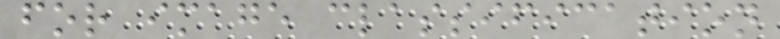for image classification
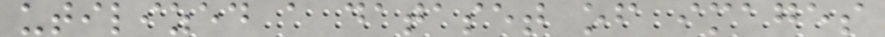utilized a dataset of images
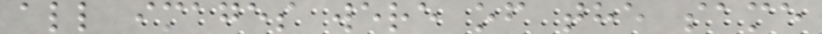all images were of the same
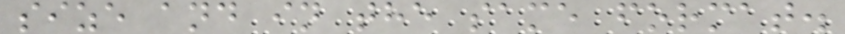size and in the same format.
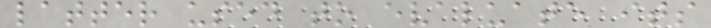latter used to evaluate its
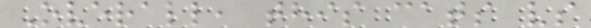Overall, this cats vs
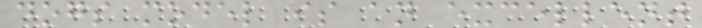dogs model is an excellent
